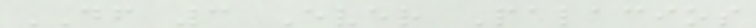DF 3 Ever Palacios
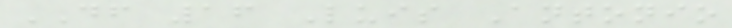DF 16 Luis Antonio
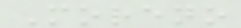Moreno
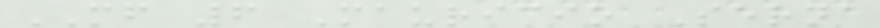MF 6 Mauricio Serna
